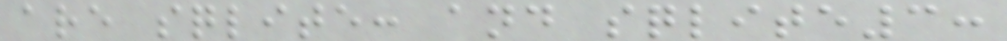are sqlite: and sqlite3:
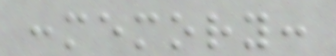:memory:
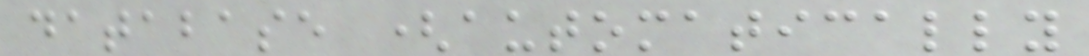database (automatically
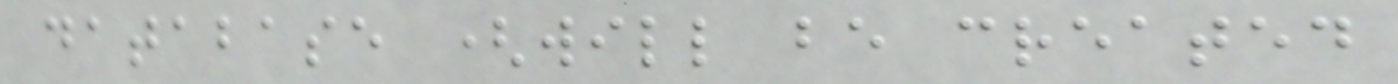database (will be created
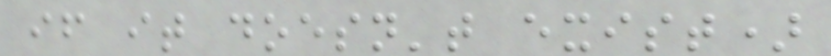if it doesn't exist)
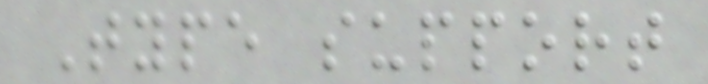Type support
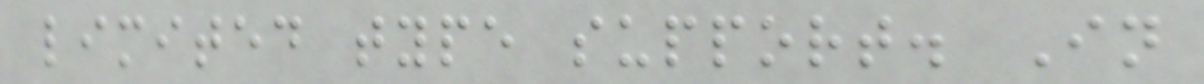limited type support. In
